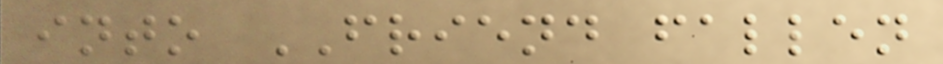into FRIEND fallen
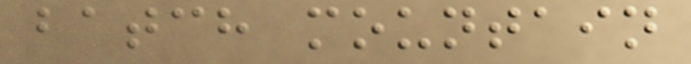batch mountain
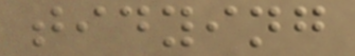tidying
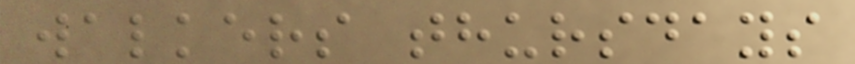walkers thursdays
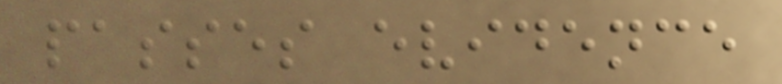passes evidence
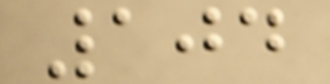104
